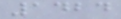1424
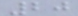20
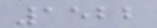1522
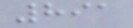891
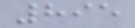895
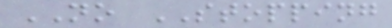NO STOPPING
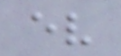ev
